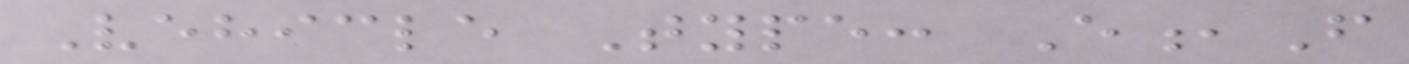Vehicle Type: E,F
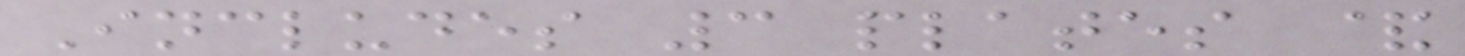Includes 3 plates &
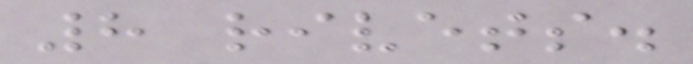8 rivets.
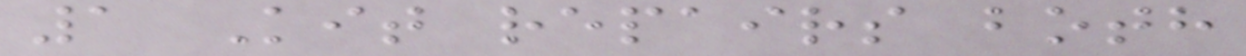1 Kit repairs both
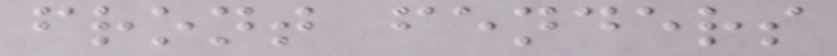front fenders
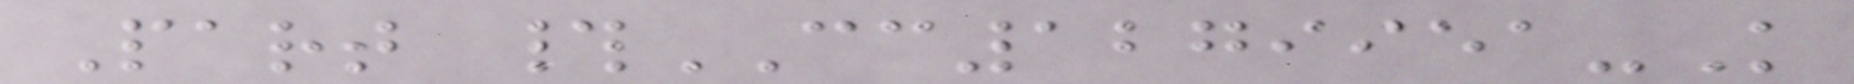Part #CC1279951-K
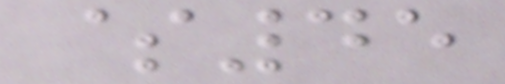$45
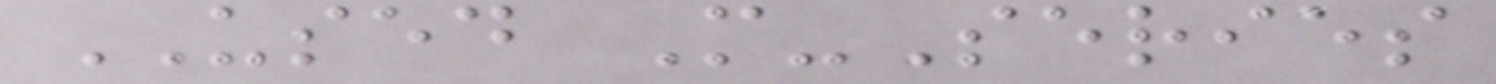USED M-Series
